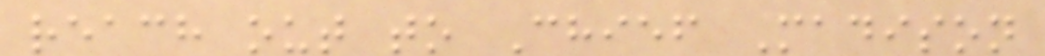reach out to Chief Madison
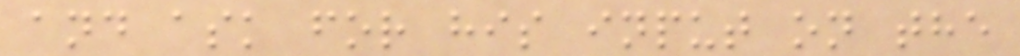and ask for his input on the
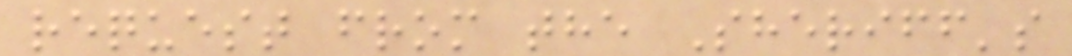request from the Sheriff's
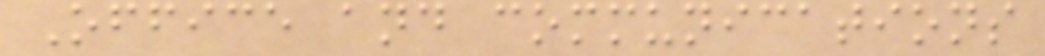Office and communications
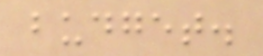budget.
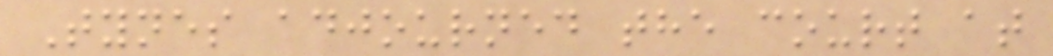Tynes adjourned the court at
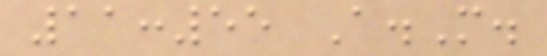11:55 A.M.
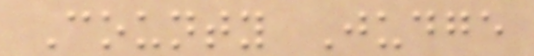County Judge
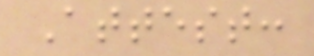Attest:
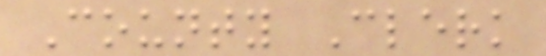County Clerk
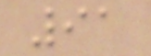91
